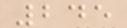245
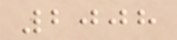2008
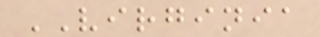VIRGINIA
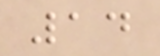14
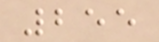255
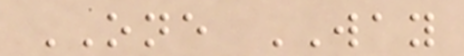ONE WAY
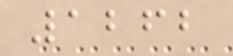1262
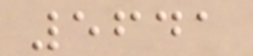5641
